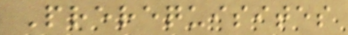Prerequisites
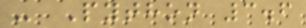- Python 3.6
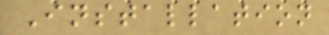Installation
